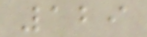129
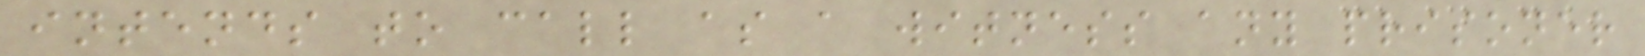intends to call as a witness any prisoner
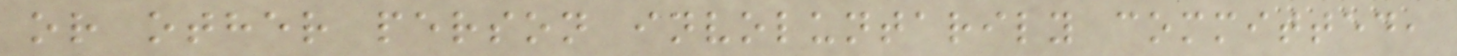or other person involuntarily committed,
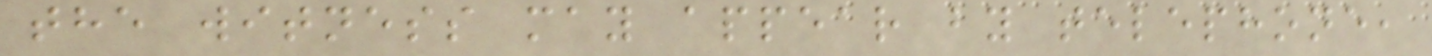the witness may appear by telephone,
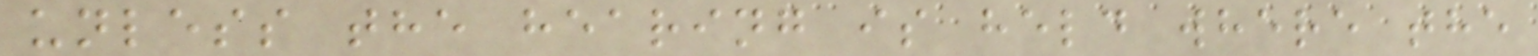unless the hearing is held where the
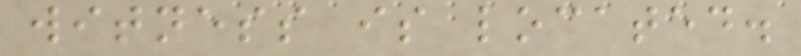witness is located.
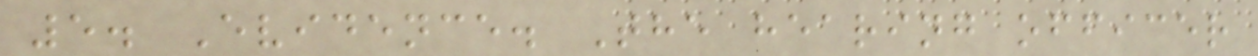5. Evidence. The hearing officer
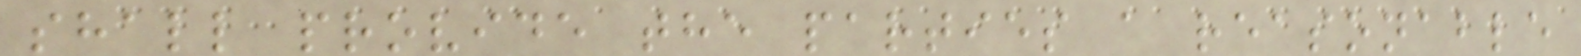shall provide the parties a reasonable
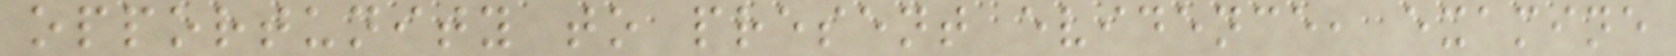opportunity to present evidence, examine
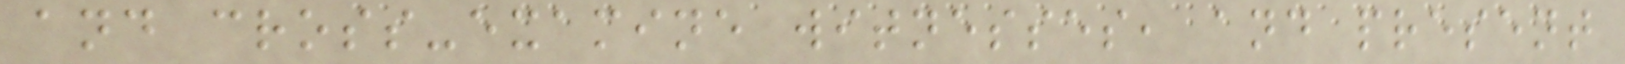and cross-examine witnesses, and present
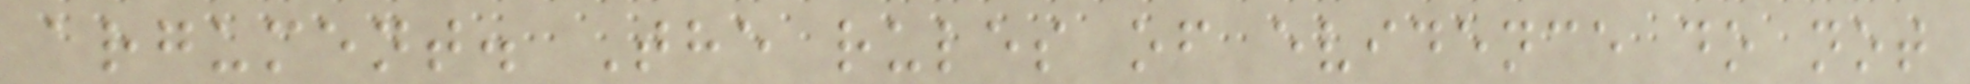argument. The rules of evidence do not
